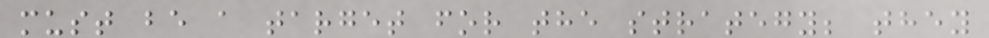must be a target for the strategy; they
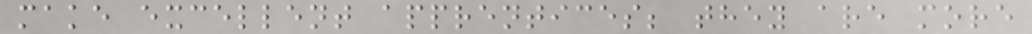make excellent apprentices; they are more
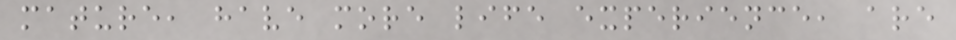mature, have more life experience, are
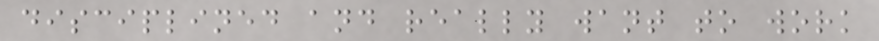disciplined and really want to work
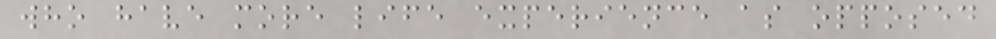who have more life experience as opposed
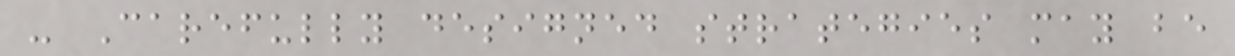- Carefully designed strategies may be
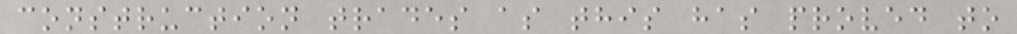construction trades as this has proved to
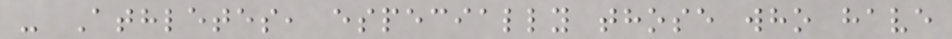- Athletes, especially those who have
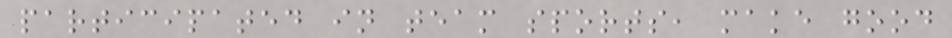participated in team sports, make good
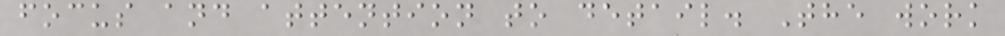focus and attention to detail. The work
